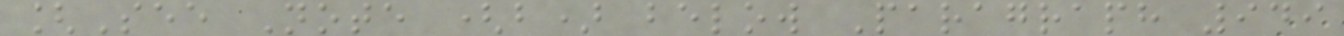[See Note (b) below Paragraph 949
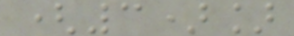(3)]
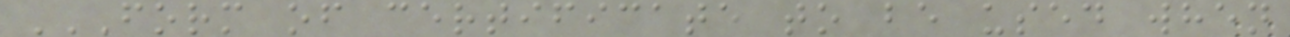FORM OF CERTIFICATE TO BE USED WHEN
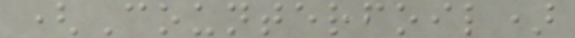(Counterfoil)
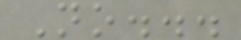No...
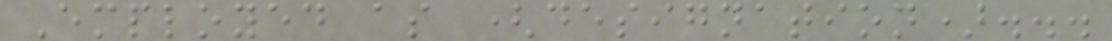Employed as (designation)...
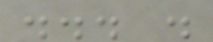... .
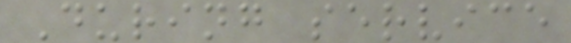During service
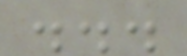...
